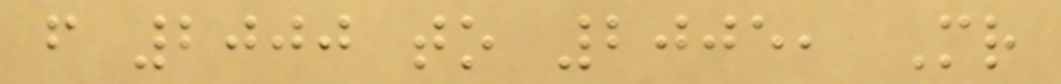from 2000 to 2005, Mr
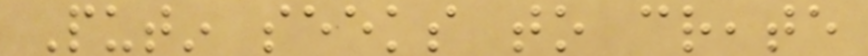Putin seeks to create
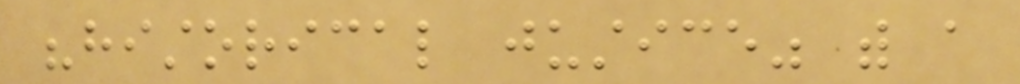"historical justice" with a
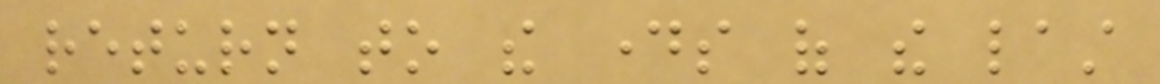return to the days of the last
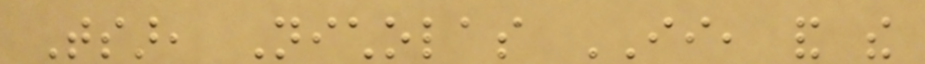Tsar, Nicholas II, and the
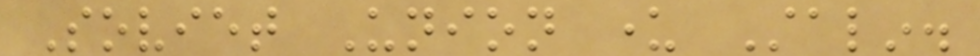Soviet Union under Stalin.
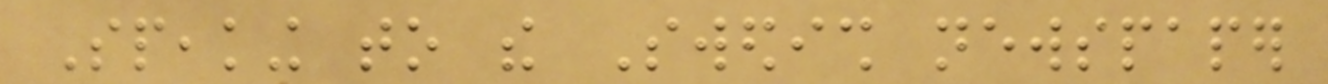Speaking to the Swedish newspaper
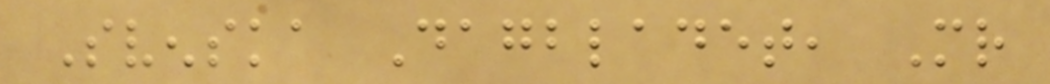Svenska Dagbladet, Mr
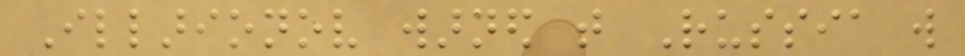Illarionov warned that Russia will
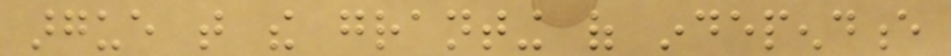argue that the granting of independence
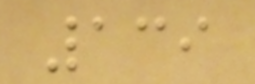139
